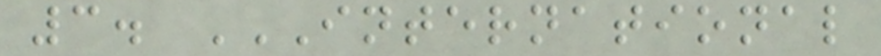3. INTERNATIONAL
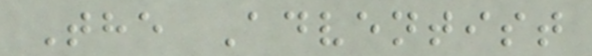The Adventist
